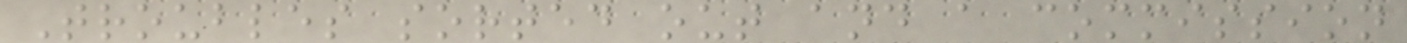Troubles sorted out and a commission
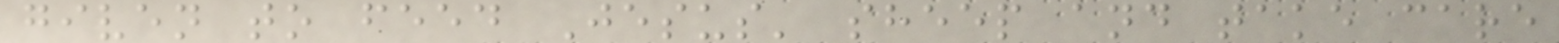given to feed Jesus' sheep and take care
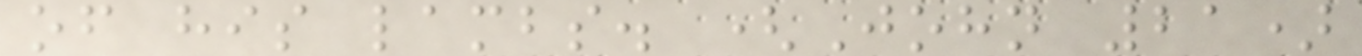of his lambs. (John 21)
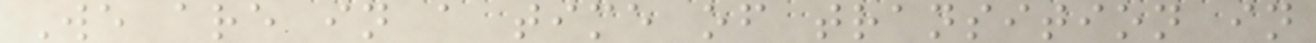We are in a time of transition in
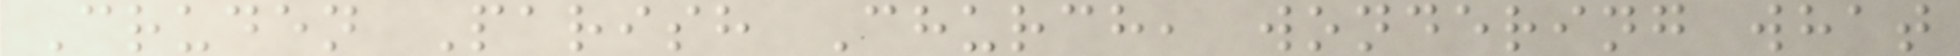Cruden Parish Church, wondering what
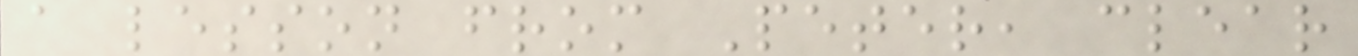a lesson from Peter, clear
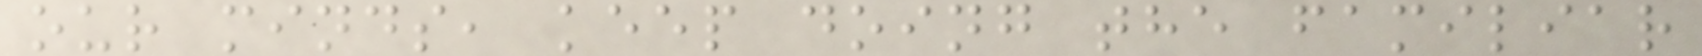our minds, keep doing the familiar
